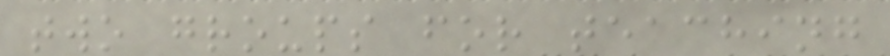two groups for teaching
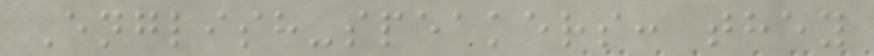English-speakers: they
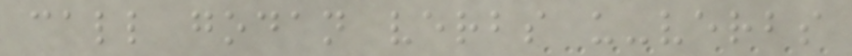call godan verbs u-verbs
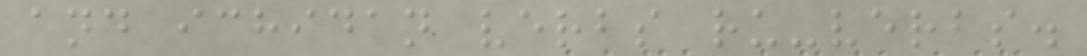and ichidan verbs ru-verbs.
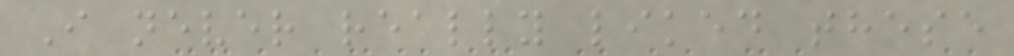I never really liked these
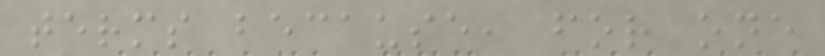terms because, for one
